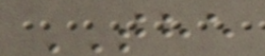THE
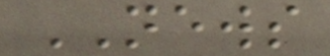NEWS
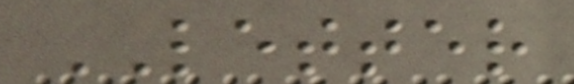LETTER
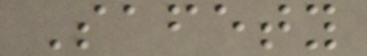Safety
